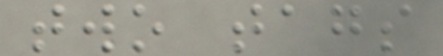two tags
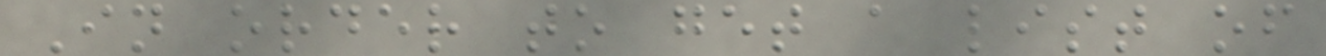In order to get a list of
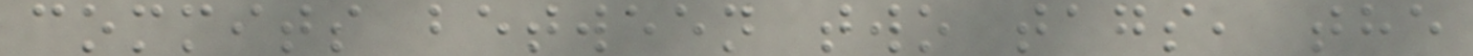commits between two tags, the
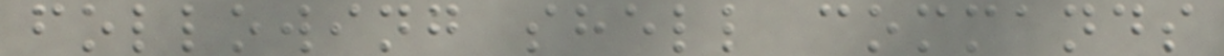following shell commands
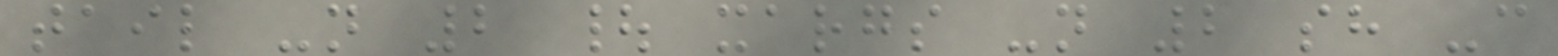tail -n 2 | xargs -n 2 sh -c
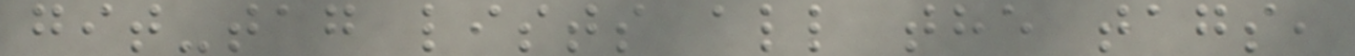git-tag lists all the tags,
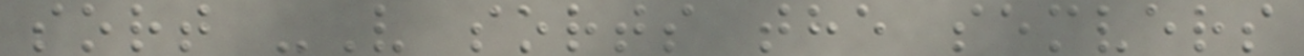sort -V sorts the semvers
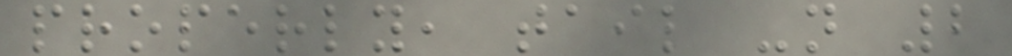properly, tail -n 2
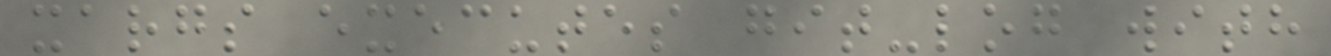xargs executes git-log with
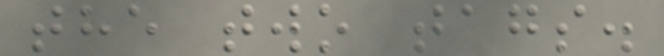the two tags.
